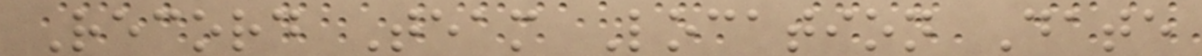Record Team Location Date
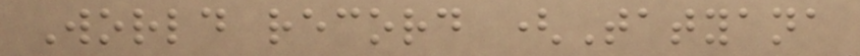World record (Tatyana
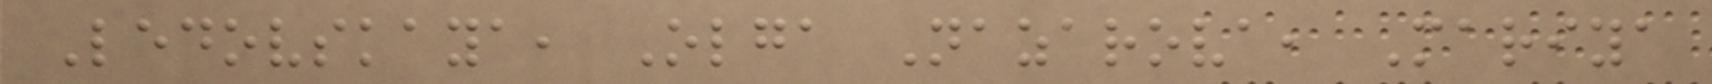Ledovskaya, Olga Nazarova, Mariya
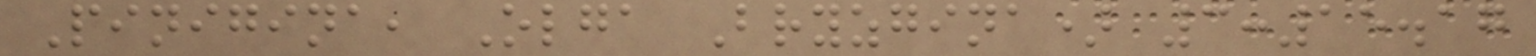Pinigina, Olga Bryzgina) 3:15.17
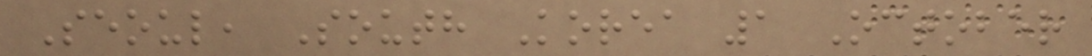Seoul, South Korea 1 October
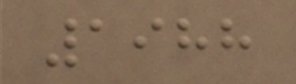1988
